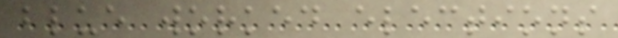blue worked elections
